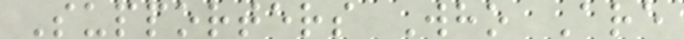Supporters Who Are
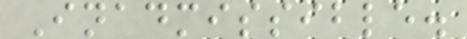Inadmissible.
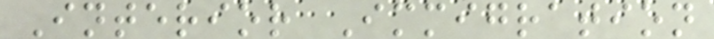Interior Immigration
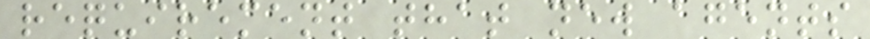requirement that new agents
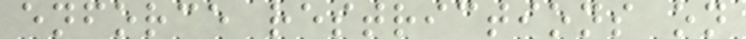enforce restrictions on
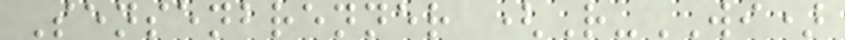Sensenbrenner (R-WI)
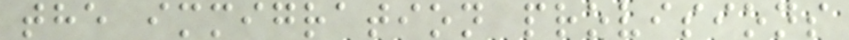the immigration provisions
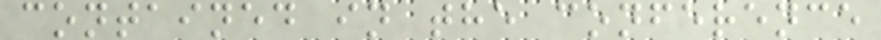contained in the conference
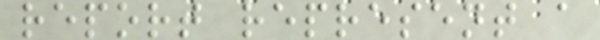report represent a
